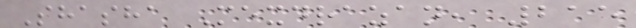Shasha Mexdrazan, 215
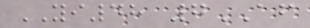YI48 7AF
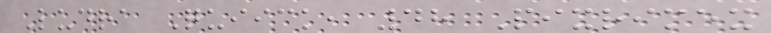Ludra Quiick, 48 Pixrimex
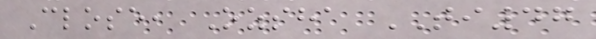Close, Ozsha TI47
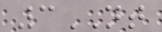3NT
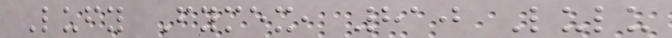Lufy Fymex, 810 Lulu
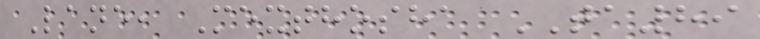Lane, Mexthosha TA89
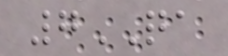7QA
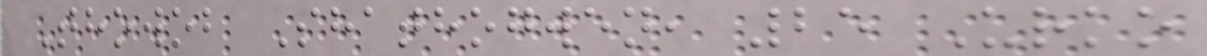Thowob Shathogwen, 25 Urko
